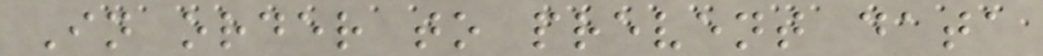In order to prevent data
